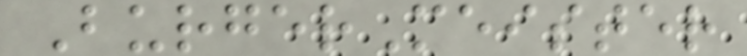BurgerMeister
